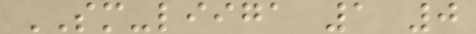SM-liiga 1 0
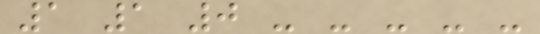1 1 0 - - - - -
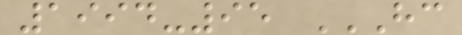1994-95 HC
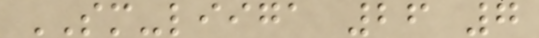SM-liiga 26 7
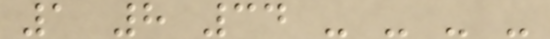1 8 34 - - - -
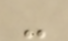-
